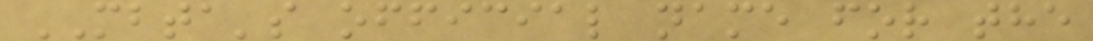MBTA's official name for the
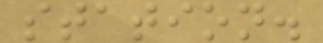station.
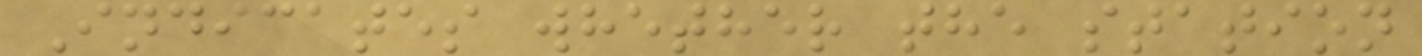Indicates whether the station
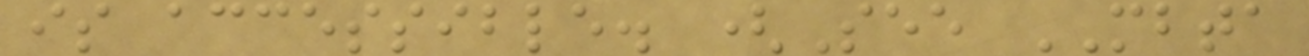is accessible. (See MBTA
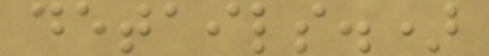details.)
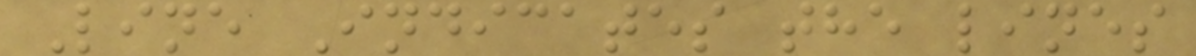Line Indicates the lines
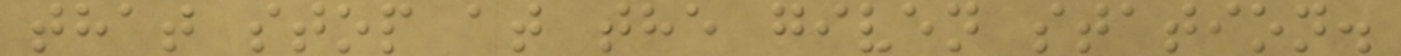that stop at the given station.
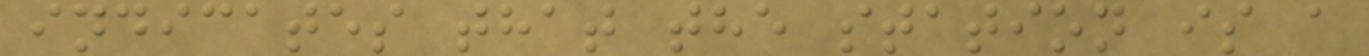indicates that the station is a
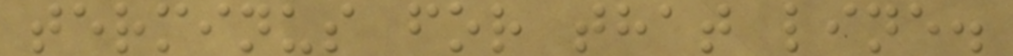terminus for that line.
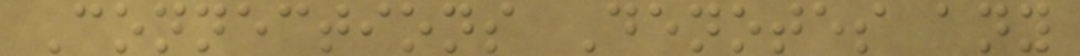Connections Denotes any
